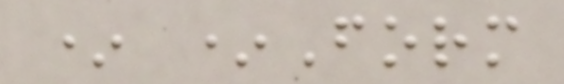* *Form
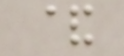&
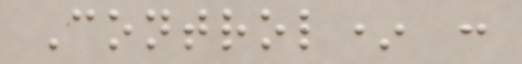Control* :
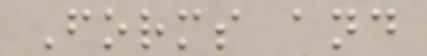Forms and
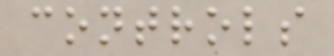controls
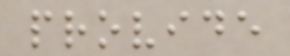provide
